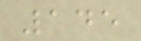145
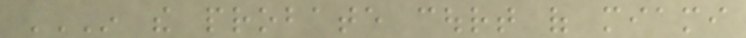IN THE PROBATE COURT OF MIAMI
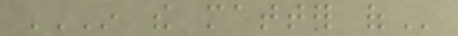IN THE MATTER OF
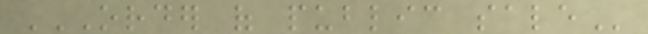ORDER OF PUBLIC SALE
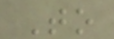To
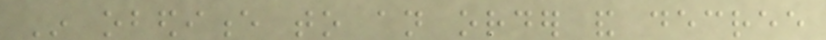In obedience to an order and decree
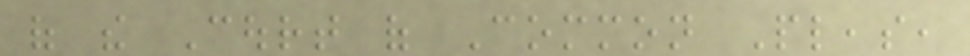of the Court of Common Pleas,
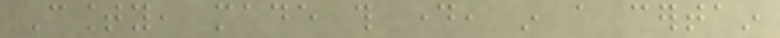County, made this day, in a certain
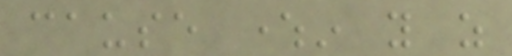cause wherein you as
